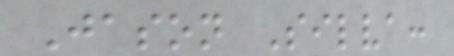Jason Silva:
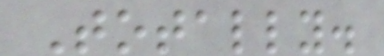Totally.
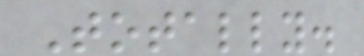Totally.
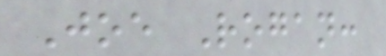Joe Rogan:
